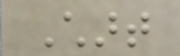Chart
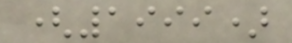(1999)
